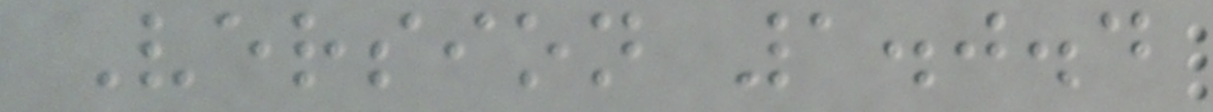Version 1.0.4
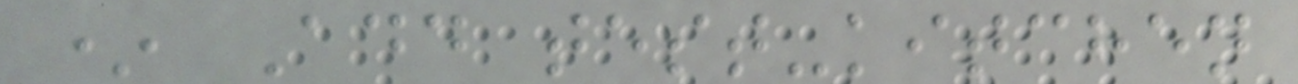* Add test-kitchen
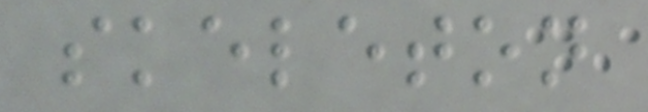skeleton
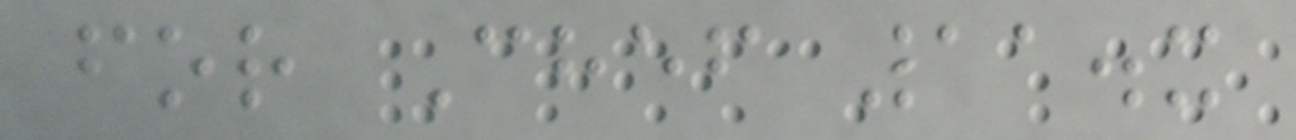for Chef 11.x
